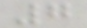7
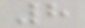8
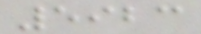5923
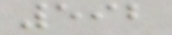592
